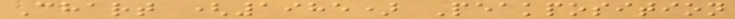Chart (1985) Peakposition
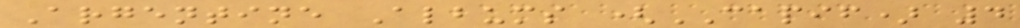Argentine Albums (CAPIF) 4
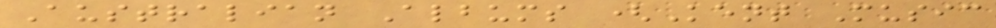Australian Albums (Kent Music
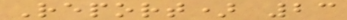Report) 23
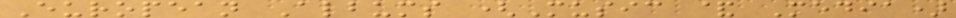European Albums (Music & Media)
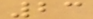23
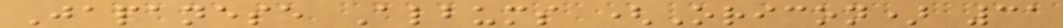Japanese Albums (Oricon) 31
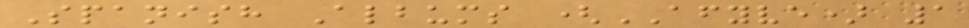Spanish Albums (AFYVE) 1
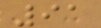91
